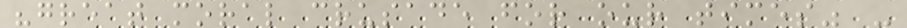"great moral crusade for our times" -
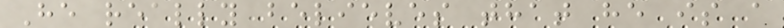He really believes that he is a
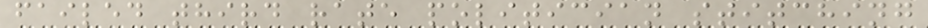failed third rate politician stitching
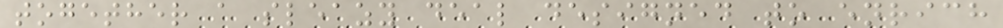together a sleazy deal designed to enrich
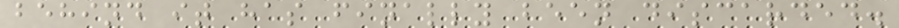behind it has finally been discarded.
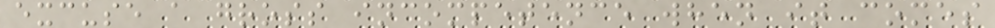excuse a gross incompetence when it comes
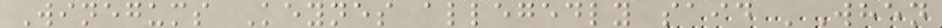Winegums Keynes allegedly said 'When
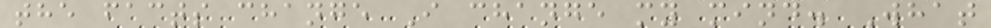the facts change I change my mind. What
